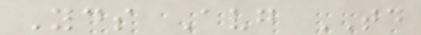Yds Avg TD
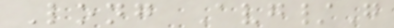Long Avg/G
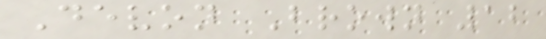Devon Brown 12
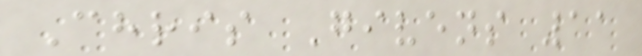Chris Givens 11
